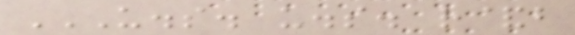U.S. U.S. R&B
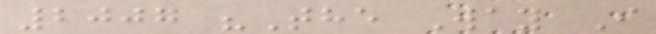2007 "The Way I
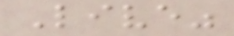Live"
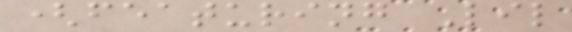(featuring Lil
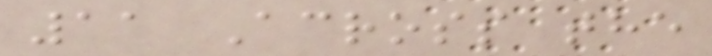11 Across the
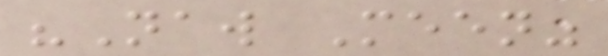"Naw Meen"
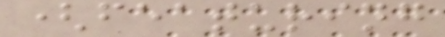(featuring
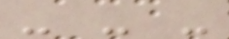- - -
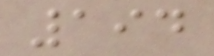194
